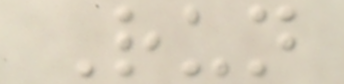Run
